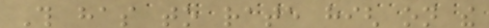This has to rate high on the
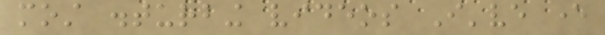most disturbing videos I've ever
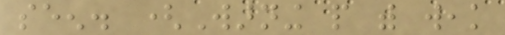seen. (Warning people with weak
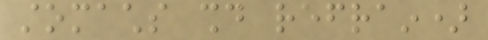stomachs should refrain)
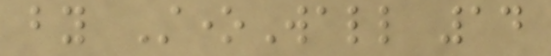by StoneWall 14
